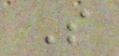S
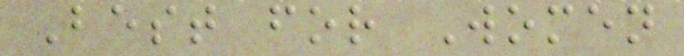Best for Women
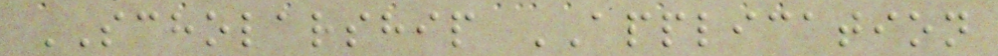SCHOLARSHIP APPLICATION
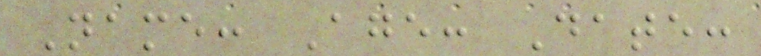Name: Age: Date:
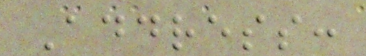Address:
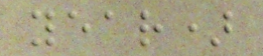year)
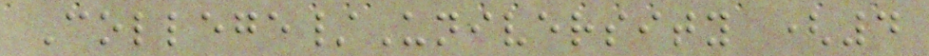College/University (4
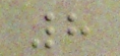8
